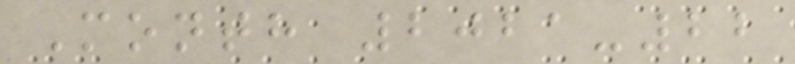Month 2021-22
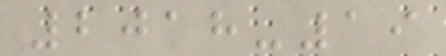2018-19
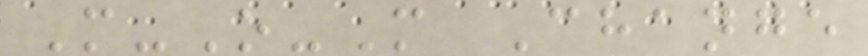M-O-M Change
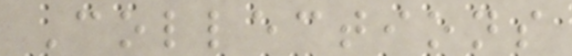Collections
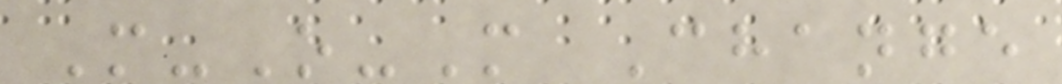M-O-M Change
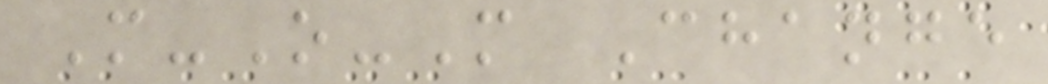M-O-M Change
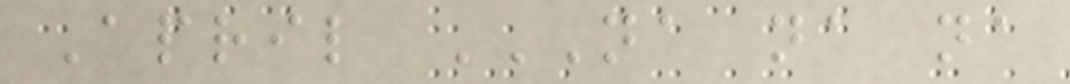April NA NA NA
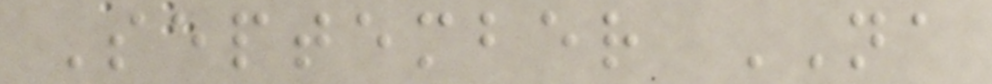September NA
